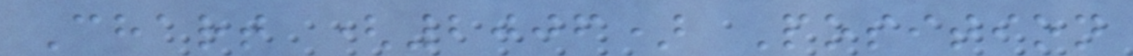Chart (2006) Position
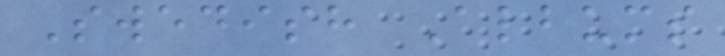Swedish Albums
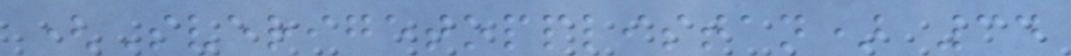(Sverigetopplistan) 34
